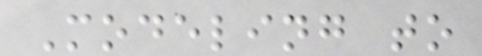Modeling to
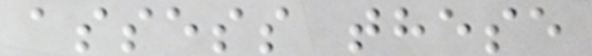assess these
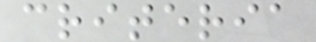criteria
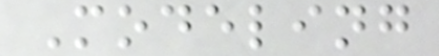Modeling
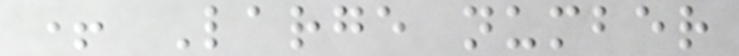+ Large number
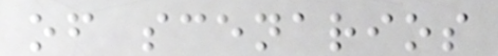of scenarios
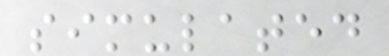simulated
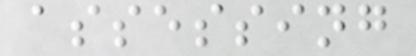assessing
